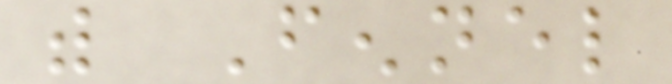with Fennel
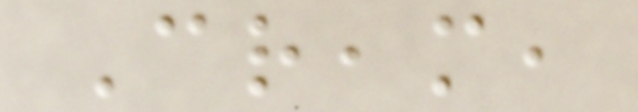Cream,
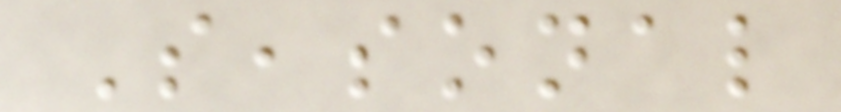Seasonal
